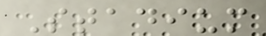Stadium
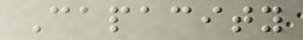Capacity
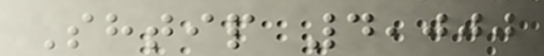Shtip 4,000
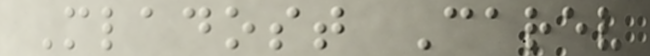Mladost Carev
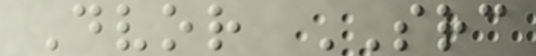Dvor SRC
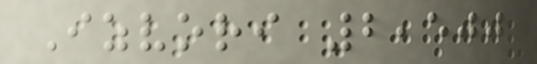Izvori 2,500
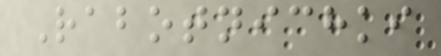Rabotnichki
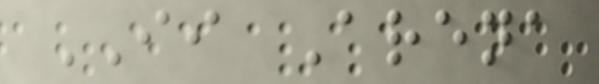II Arena
